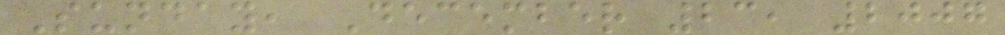Sunday, December 23, 2007
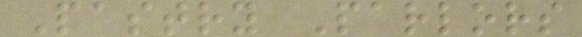Pastry Parlors
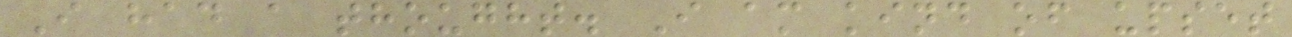I had a thought. I am kind of upset
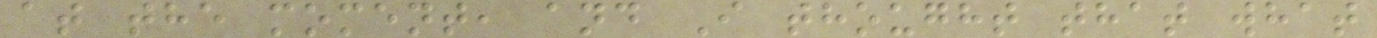at the moment, and I thought that what
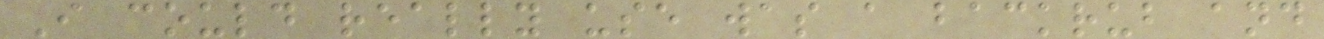I could really use was a backrub and
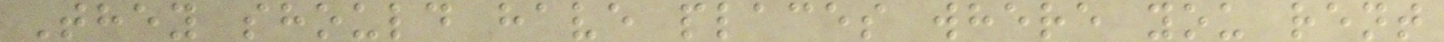They should have places where you rent
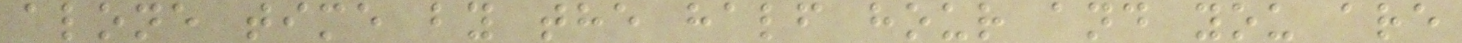alone time by the half hour and you are
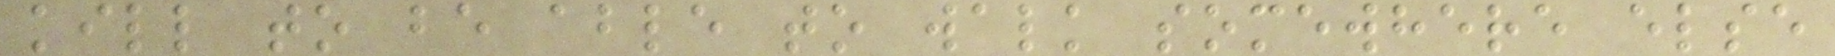kill to be able to walk somewhere else
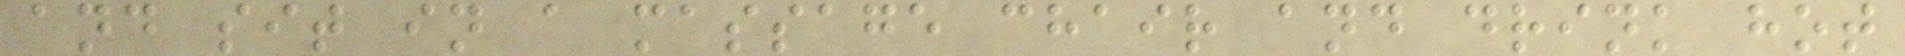and sit in a massage chair and drink hot
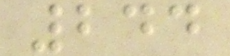244
